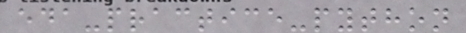eda-practice-python
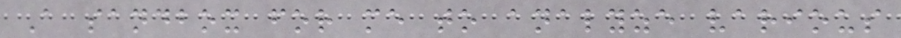A sandbox for me to analyze various
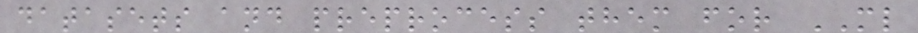datasets and preprocess them for ML
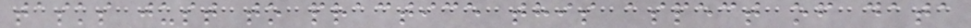tasks just to practice this aspect of data
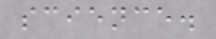science.
